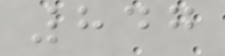847
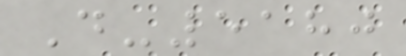D-5180
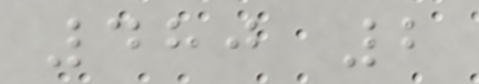480 2
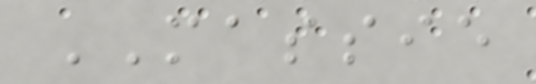MASSIE
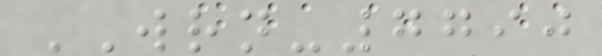WRN-7790
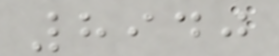8940
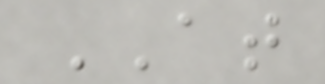AT
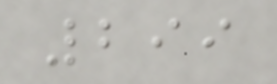299
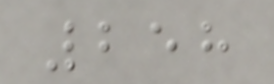258
